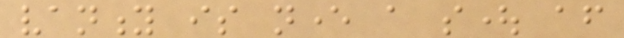vanity is never a sought after
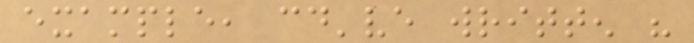example, could've written his
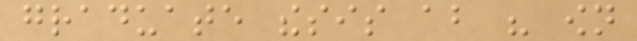graduate thesis about his own
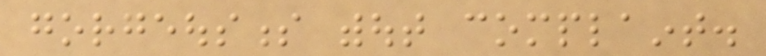gorgeousness without complaint.
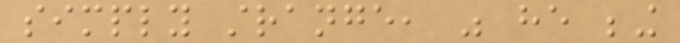simply strange, was he being
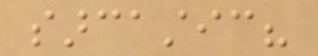sarcastic?
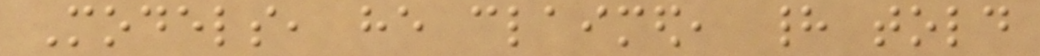Models, he claimed, had told
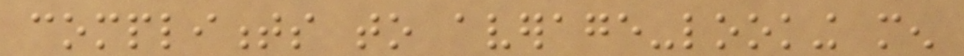compliments to average-looking men
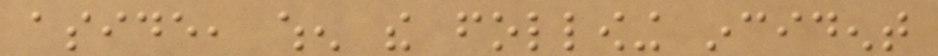aside, when the following incident
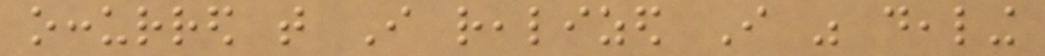occurred that I realized I was dealing
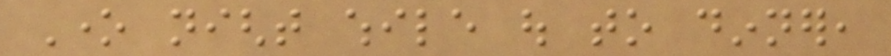One night while out to dinner,
